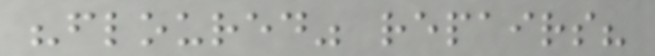"floured" repairs?
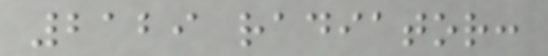2129 radiator:
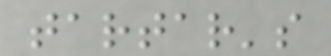tartar's
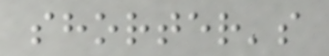shorter's
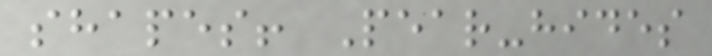shapes! Pear-hides
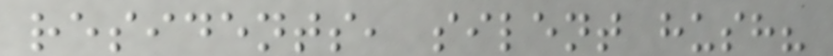residents, silent hush?
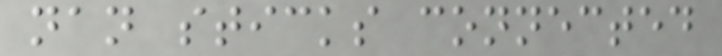nan sticks connected
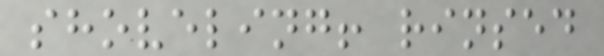shoveling! rinsed
